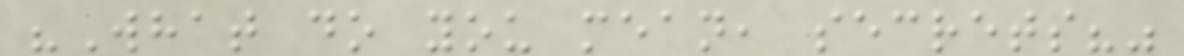"What do you mean, secrets?"
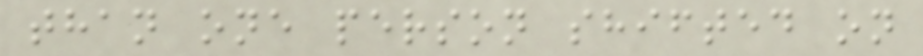than one person shifted on
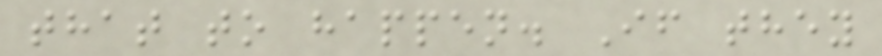that to happen. If they
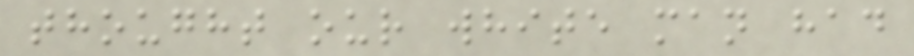thought our white man had
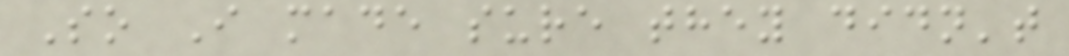So I made sure they didn't
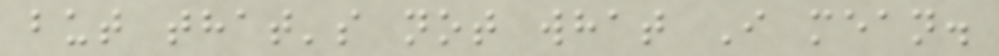but that's not what I mean.
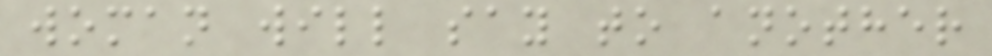woman will say to another
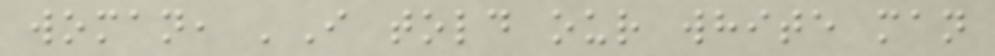woman, 'I told our white man
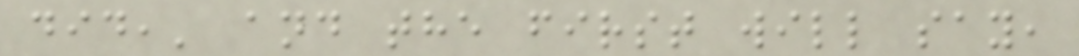did,' and the first will say,
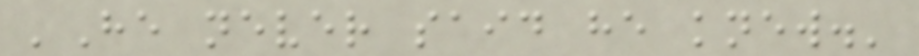'He never said he knew.'
